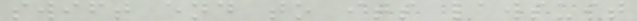swift end to its lawsuit
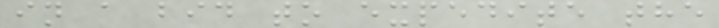in a bid to expedite the
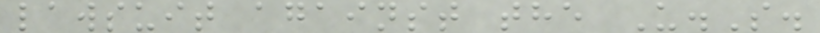lawsuit against the U.S.
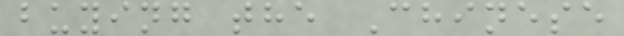buying the Chinese
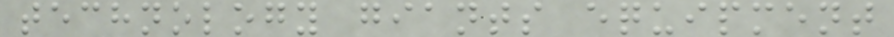technology giants equipment
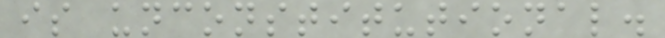is unconstitutional.
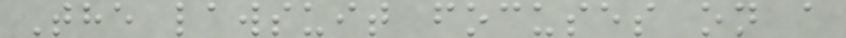The lawsuit focuses on a
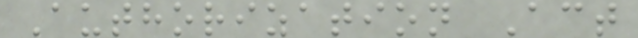Authorization Act
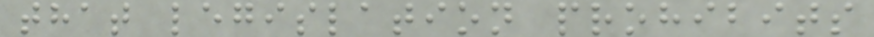that legislation prohibits
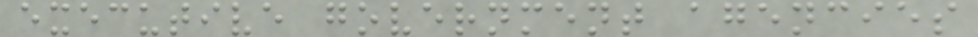executive government agencies
